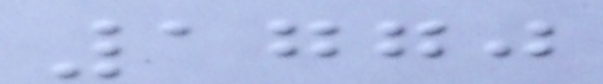1770
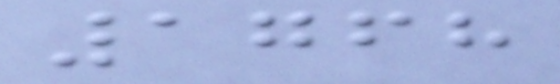1768
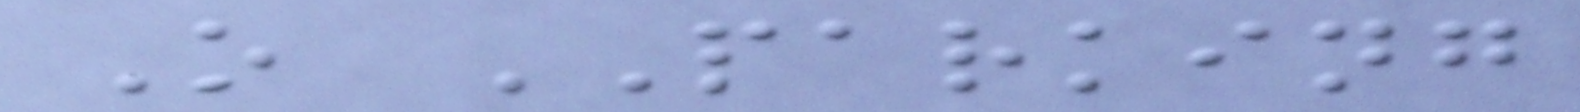O PARKING
